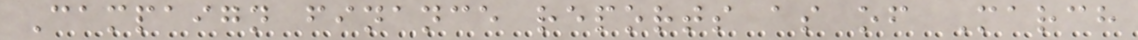Campaign finance reports as of March
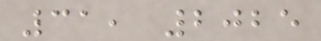31, 2025
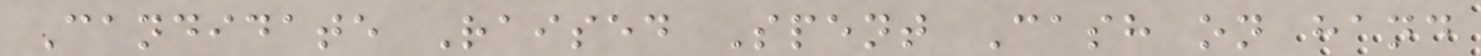Candidate Raised Spent Cash on hand
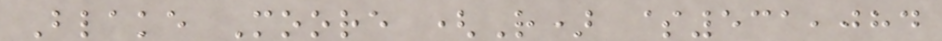Blake Moore (R) $531,084
